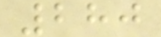280
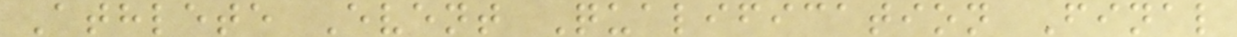Athlete Event Qualification Final
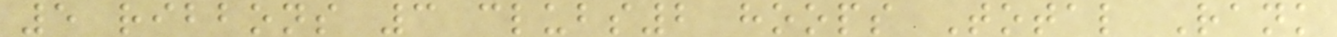5 ribbons 3 clubs2 hoops Total Rank
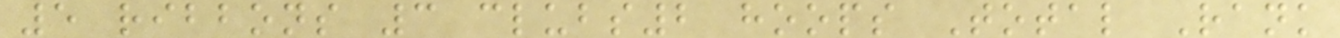5 ribbons 3 clubs2 hoops Total Rank
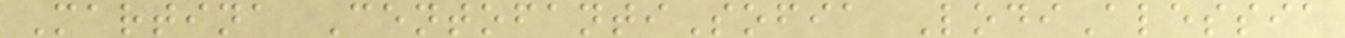Martina CentofantiSofia LodiAlessia
